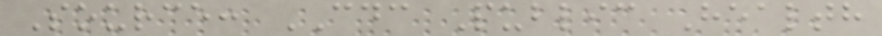Source: CDC Public Health
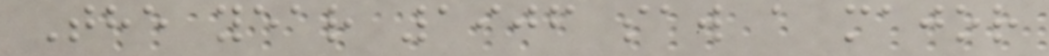The year 1906 saw a major
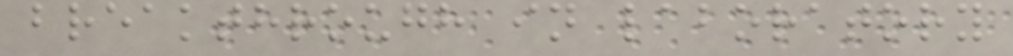breakthrough in laboratory
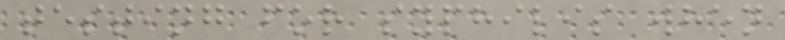testing for syphilis when
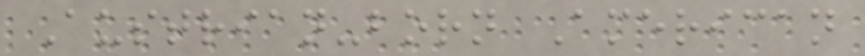Austrian-born American
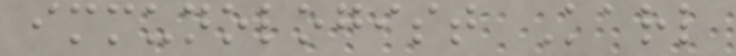immunologist Karl
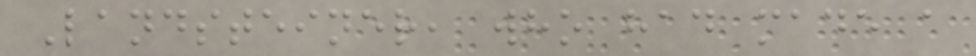Landsteiner, who had made a
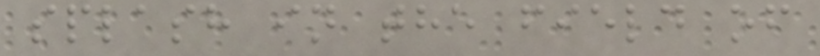splash in the field of
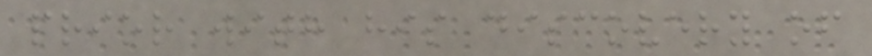prior with his discovery of
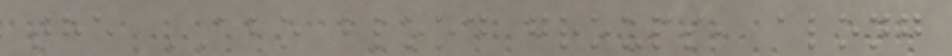the ABO blood groups, along
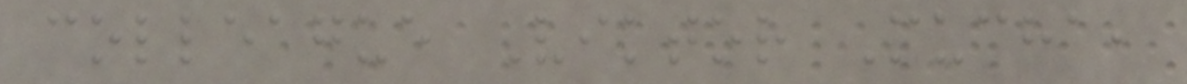colleague Viktor Mucha,
